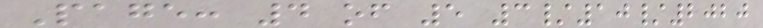Page: 4 of 5 3/10/2020
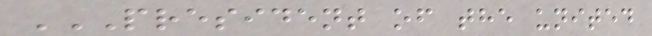PRESIDENT OF THE UNITED
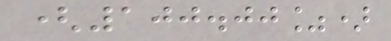(100.00%)
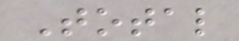Total
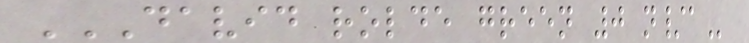DAVID ROLDE GREEN 0 N/A
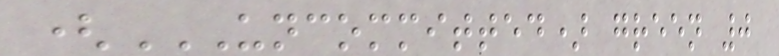(UNCOMMITTED) GREEN 0
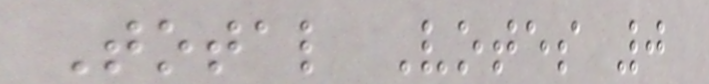Total Votes 0
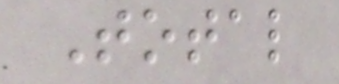Total
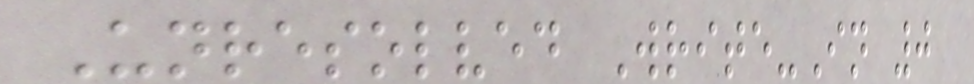Unresolved Write-In 0
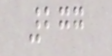277
